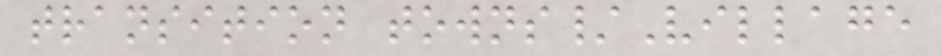transition towns/Village
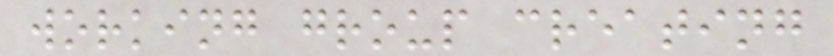working group creating
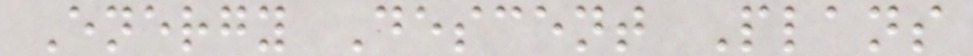Energy Descent Plans
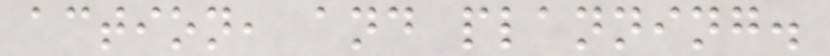action, and planning.
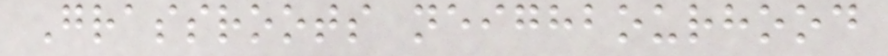Grassroots neighbourhood
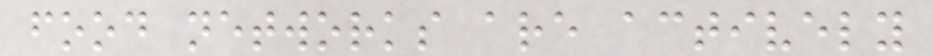food networks are actively
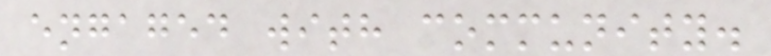engaged with community.
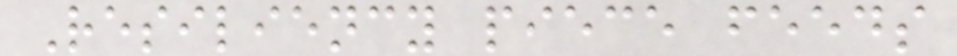Resiliency piece feeds
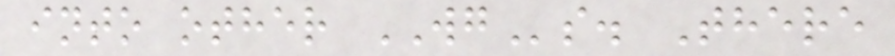into other WGs. There
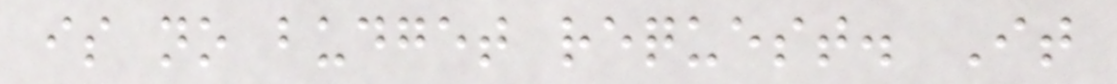is no budget request. It
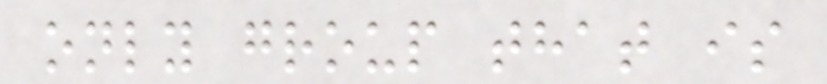only group that is
